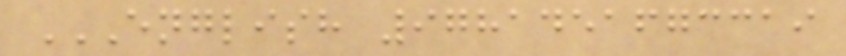ENGLISH 9781451673319
